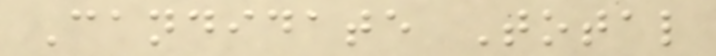Candidate Total
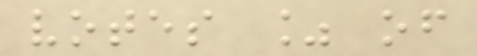votes % of
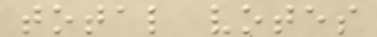total votes
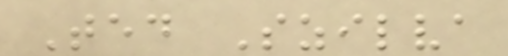Ted Szilva
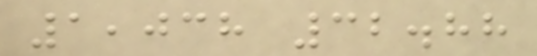1,038 32.88
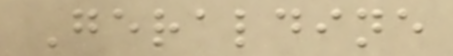Geraldine
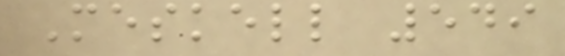Meskell 549
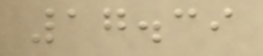17.39
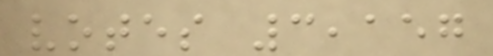votes 3,157
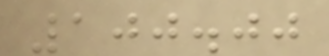100.00
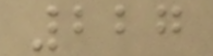227
